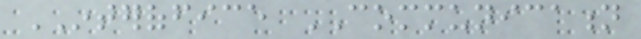INTEROFFICE COMMUNICATION
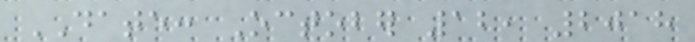DATE: October 12, 2018
